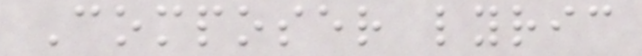Composer lyric
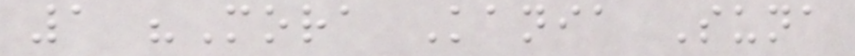1 "Mora Kania Suna
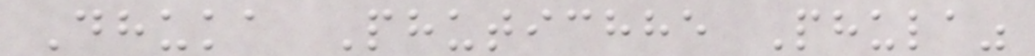Dhuka Phutichhe Phula"
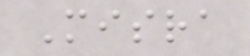Misra
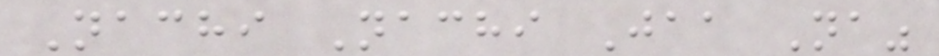Nachi Nachi Jaa Na"
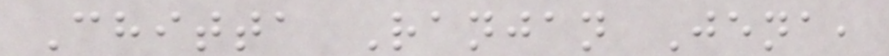Chitta Ranjan Jena,
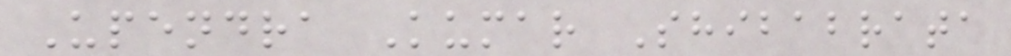Upendra Kumar Shibabrata
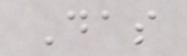Das
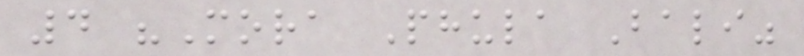4 "Mora Phula Bali"
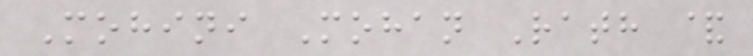Mohini Mohan Rath &
